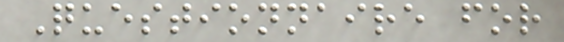Questionnaire for
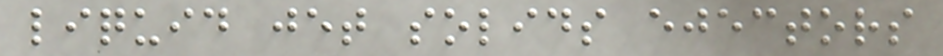liquid jet solids ejectors
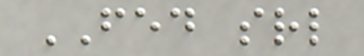FED srl
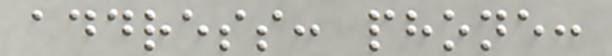address: phone:
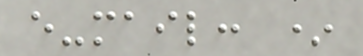e-mail: *
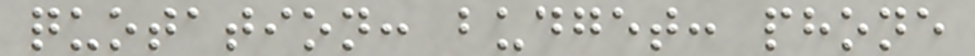quotation: budget: phone
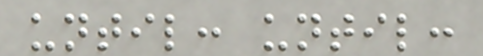until: until:
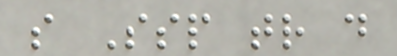s Ssp tr d
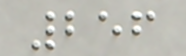256
